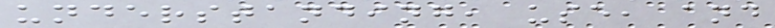understanding, use, and
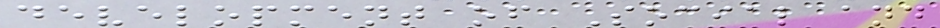development of Social and
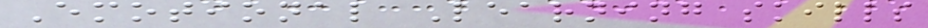Emotional Learning skills
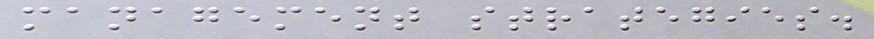management strategies.
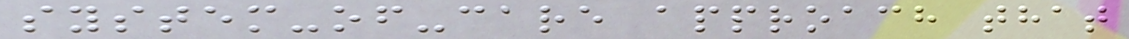system-of-care approach that
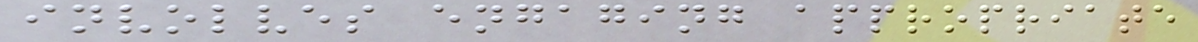involves engaging appropriate
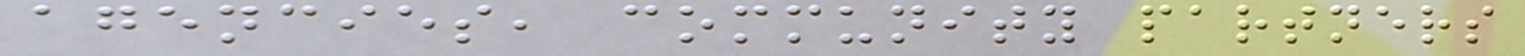agencies, community partners
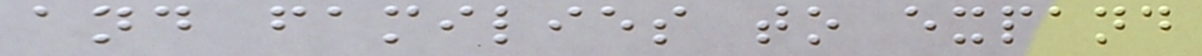and families to expand
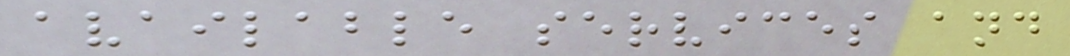available services and
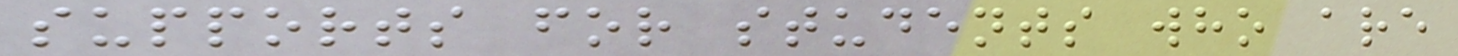supports for students who are
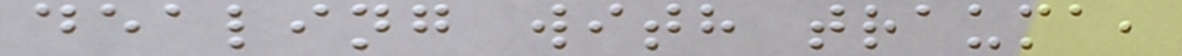dealing with trauma,
